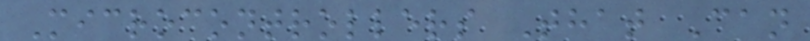Microcontrollers That Can
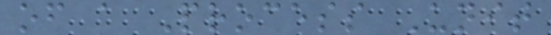of a Process Unit
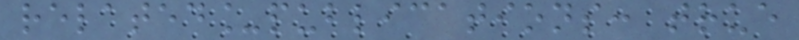related_publications: true
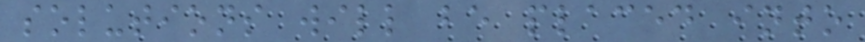solutions will be placed into
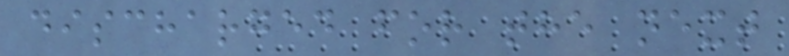discharged for the next
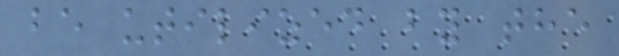be utilized by the
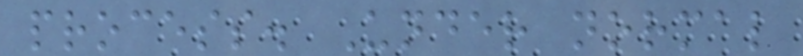process. Under normal
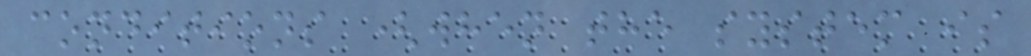conditions (when the system is
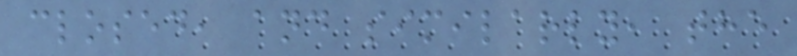closed, and similarly, the
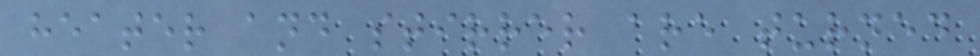heater and stirrer are turned
